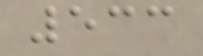533
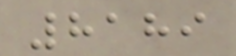8189
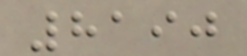8190
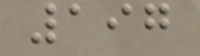197
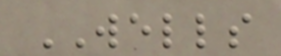WELLS
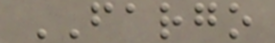FARGO
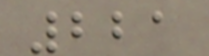221
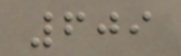609
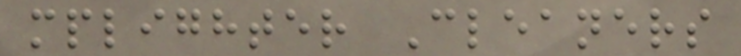mplighter Cleaners
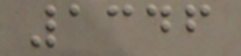1346
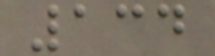134
